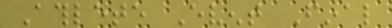Athlete Event Final
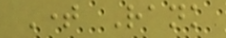Time Rank
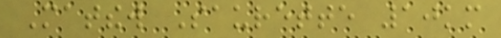Matthew Saurette 10km
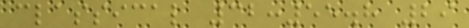classical 32:55.8 29
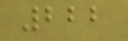222
